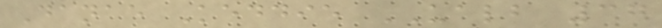Danae Keddie UALB 37
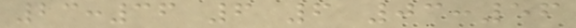23:36 6 6 03:56
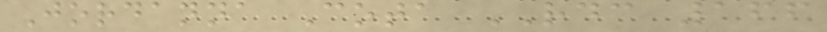Jordanna Cota RDC 166
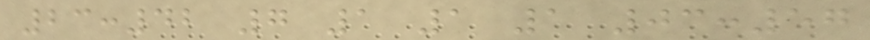23:42 7 1 1 1 03:57
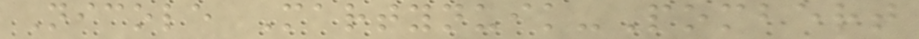Nicole Martynuik-Pombert
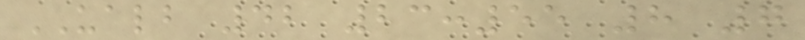UALB 42 23:55 8 7
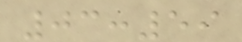03:59
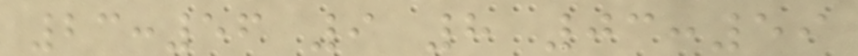23:56 9 8 03:59
